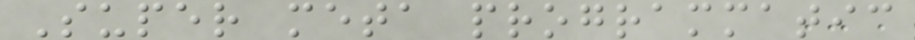Super meta programmatic
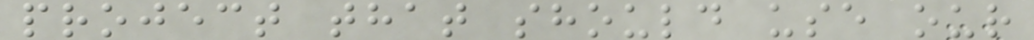project that should use our
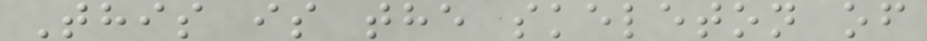This is the skeleton of
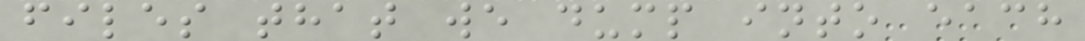files that we dump into each
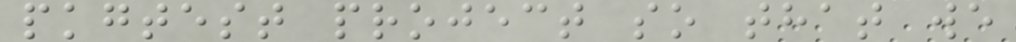pkgtest project so that we
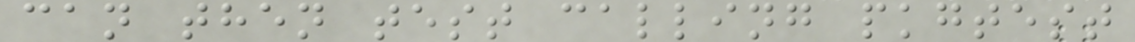can then test calling pkgtest
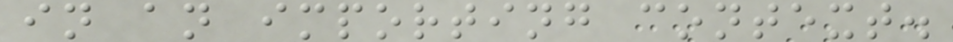in an importing context.
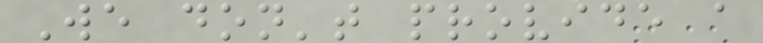We don't provide a
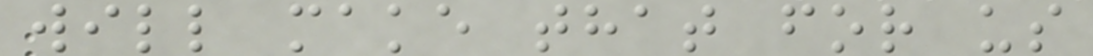will make that for us
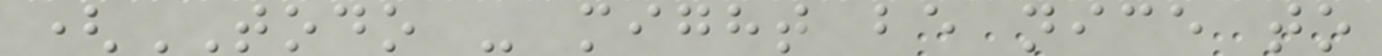(TODO - might be nice to
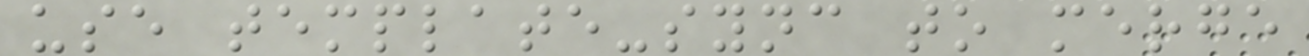use template-sync to merge
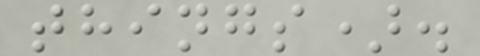things).
